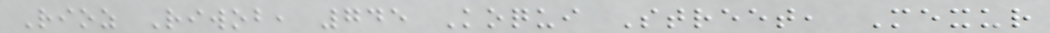Rioz Riwob, 745 Koqui Street, Mexur
